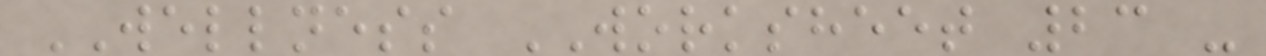WELLNESS WORKSHEET 23 -
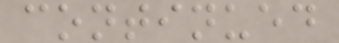continued
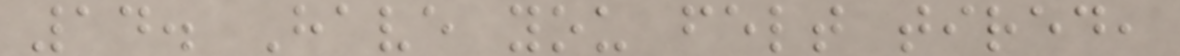14. Have you felt tired,
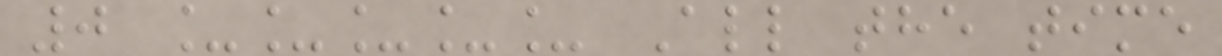0 _____ All the time
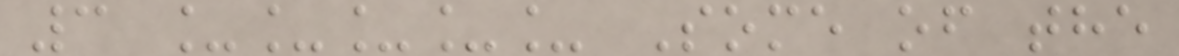3 _____ Some of the
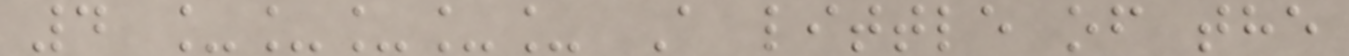4 _____ A little of the
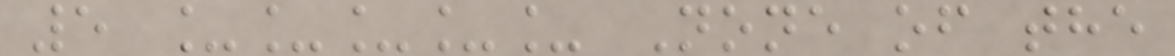5 _____ None of the
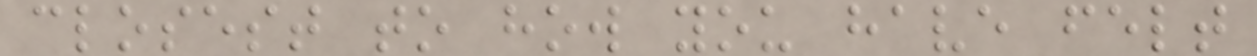closest to how you have felt
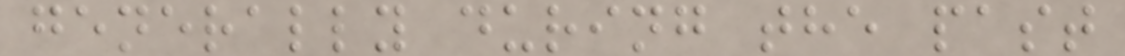generally during the past
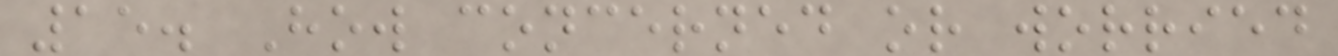15. How concerned or worried
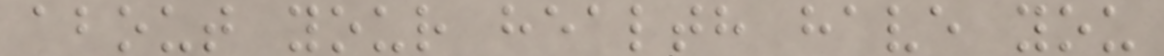about your health have you
